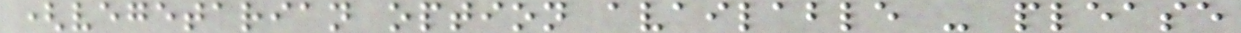(vegetarian option available - please
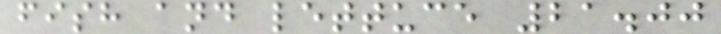fish and lettuce 21.00
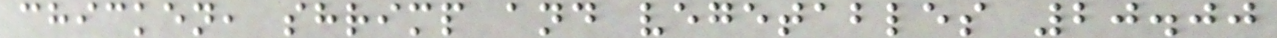chicken, shrimp and vegetables 20.00
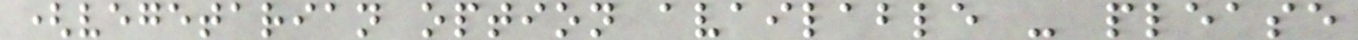(vegetarian option available - please
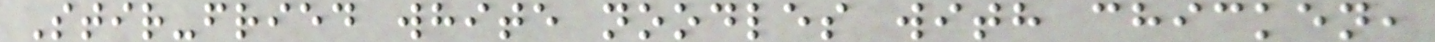Stir-fried white noodles with chicken,
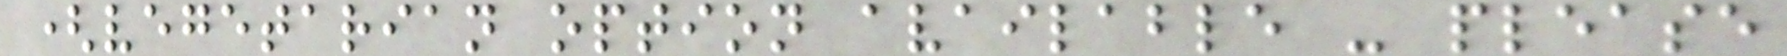(vegetarian option available - please
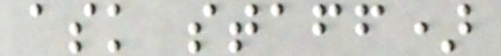ask staff)
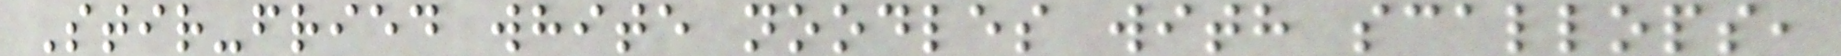Stir-fried white noodles with scallops,
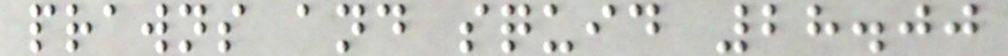prawns and squid 28.00
